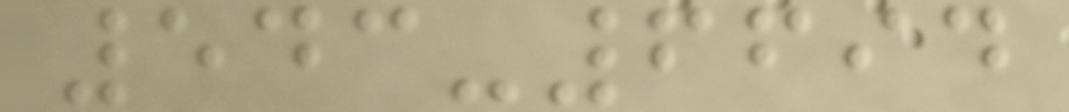543-6694
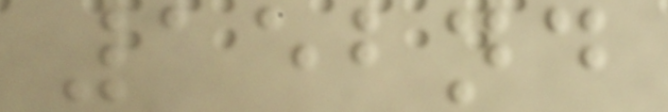152nd
